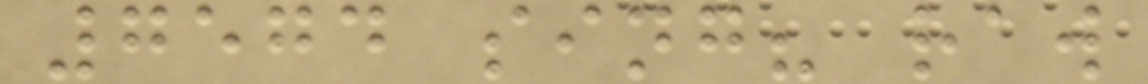7574 sing? raw
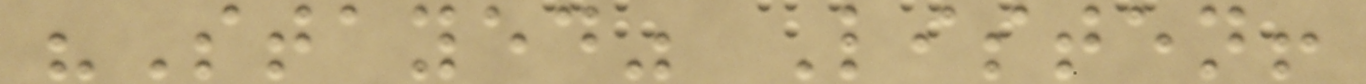"Stayed" Listen!
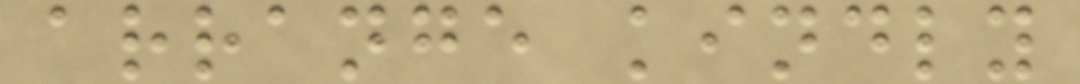arrange kindly
